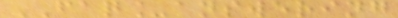FAQ_answering
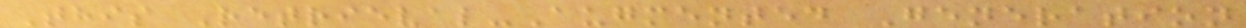This Retrieval-Augmented Generation
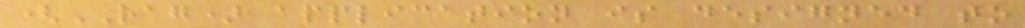(RAG) application is designed to
